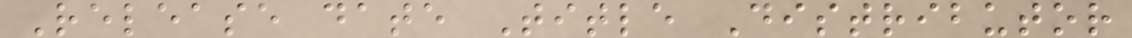Release date Title Distributor
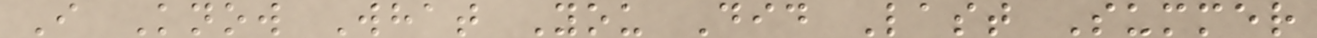I Know What You Did Last Summer
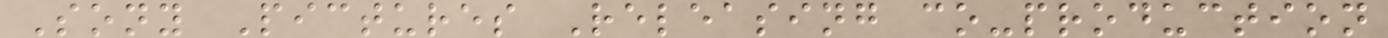Sony Pictures Releasing co-production
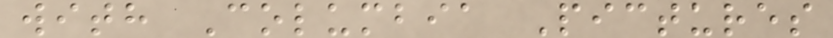with Columbia Pictures
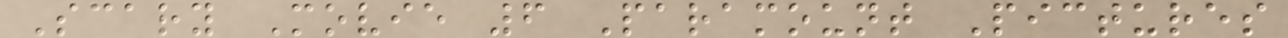Scary Movie 6 Paramount Pictures
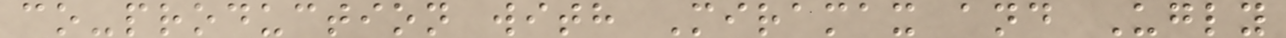co-production with Miramax and Ugly
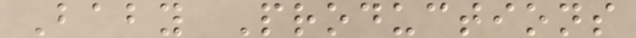Baby Productions
